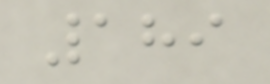189
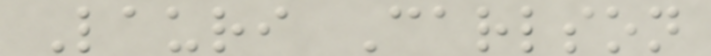Lauri Carlson
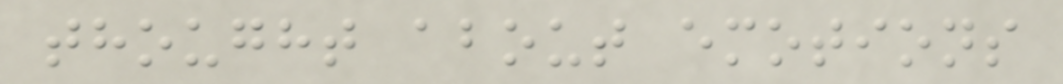thought about emotions
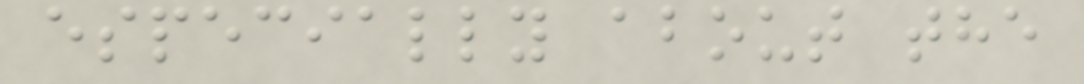especially about the
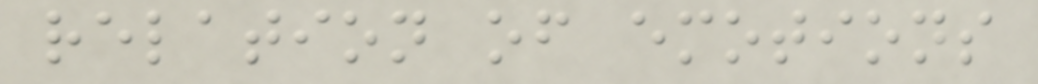relation of emotions
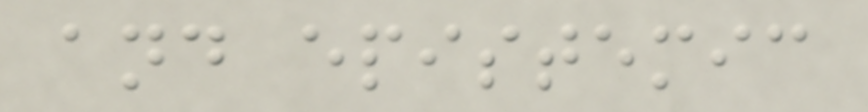and epistemic
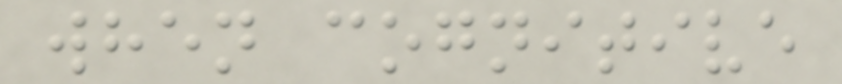when cognitive
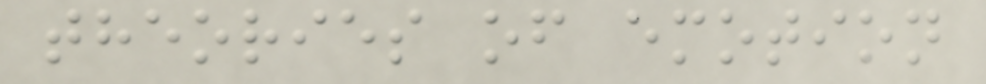theories of emotion
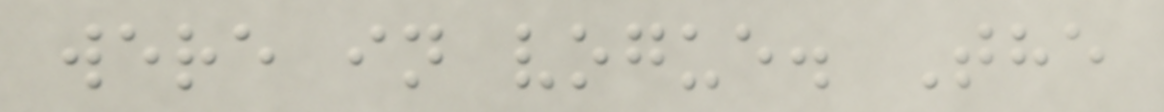were in vogue. The
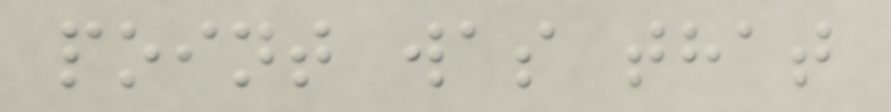point was that
